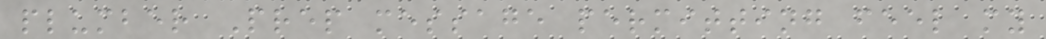plumber Prep message permitting feel my
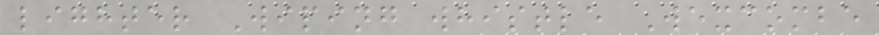lighter Wiping whistle Wexcombe
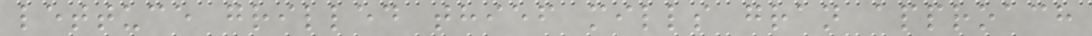lettuce grilled thief mills gran approach
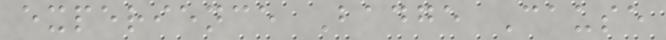experience Badge Cause
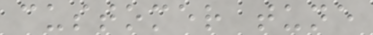customer tune
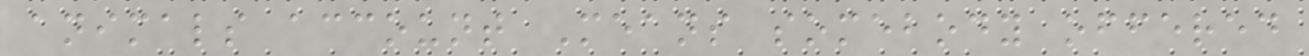animals account Means somebody offered
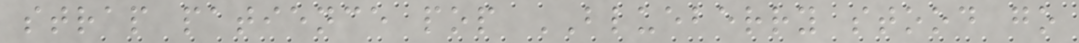strap patience pop BLUEBERRY stood go
